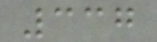337
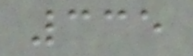335
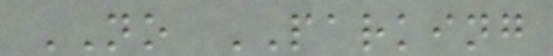NO PARKING
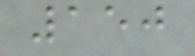150
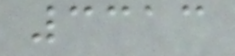3313
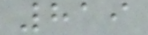819
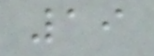19
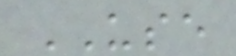USE
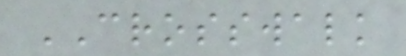CROSSWALK
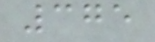375
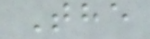The
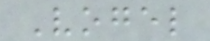Vogel
